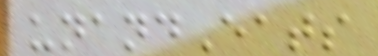unandEats
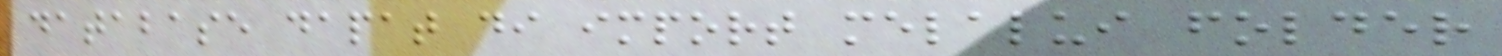database dapat di import melalui folder
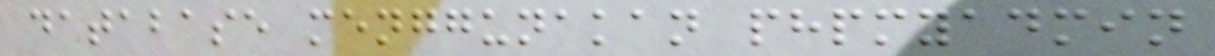database menggunakan phpmyadmin
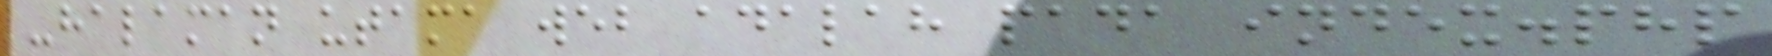-halaman utama web adalah pada index.php
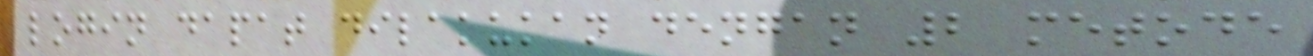login dapat dilakukan dengan 2 metode
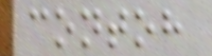contoh
